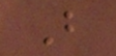B
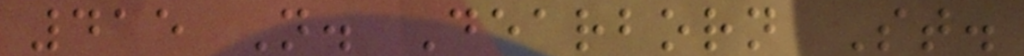415 N. Dearborn St.
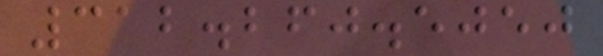312.260.5050
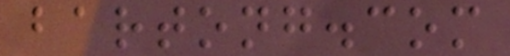bartong.com
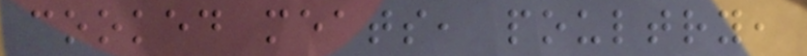cooked meats, poultry,
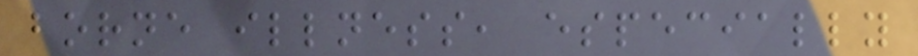borne illness, especially
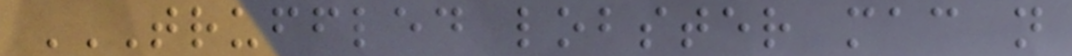TRUFFLED LOBSTER MAC N
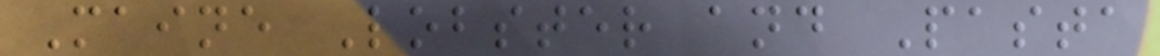Maine Lobster and Pasta
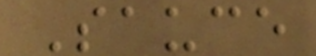Sauce
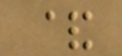&
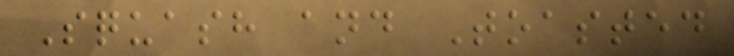Squash and Toasted
